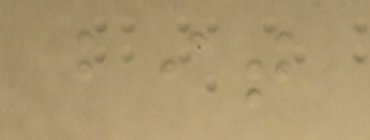bit
